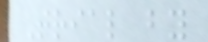Trial by
